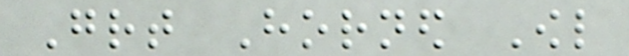Great Horned Owl
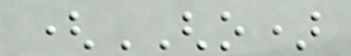(GHO)
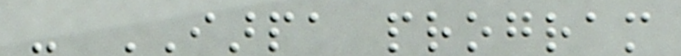- IARPA program
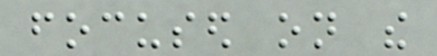focused on the
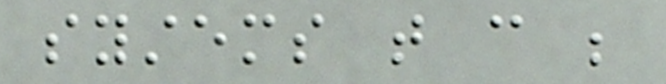systems that can be
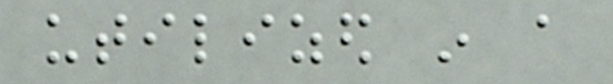utilized in a
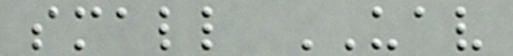small UAV
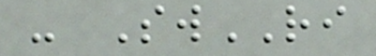- SwRI
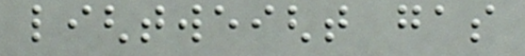lightweight gas
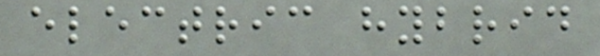electric hybrid
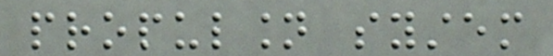propulsion system
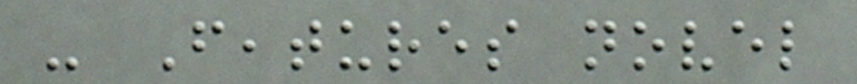- Features novel
